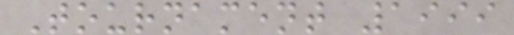Tournament 1999
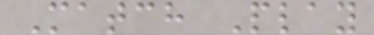Match Play
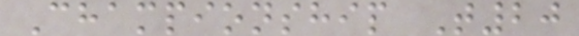Championship T20
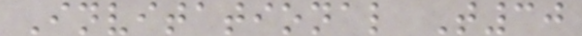Invitational T30
